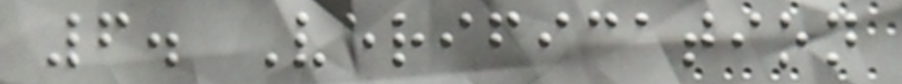6. Verification
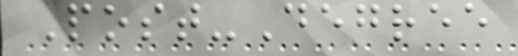Post-Degree
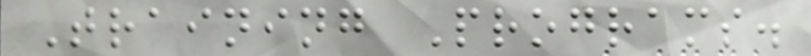Training Programs.
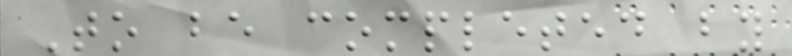To be completed by
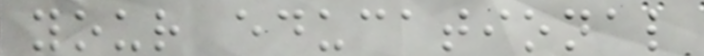your educational
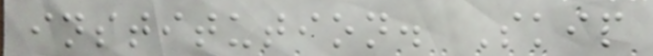institution. Skip
